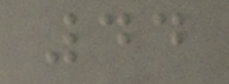44
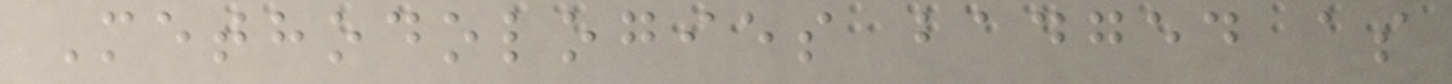Methodologies badged as
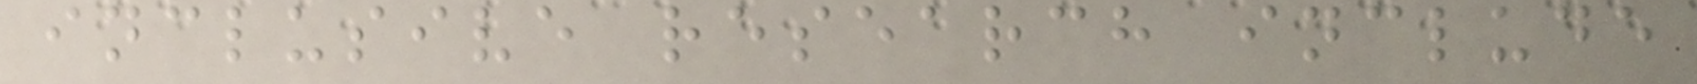inclusive research include
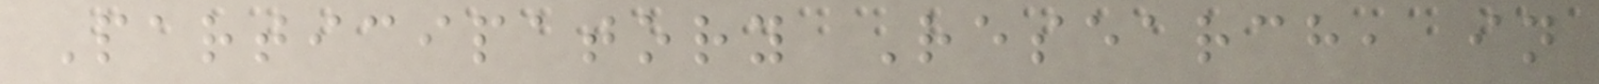Participatory Research, in
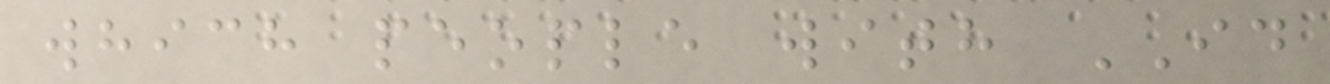which people with ID
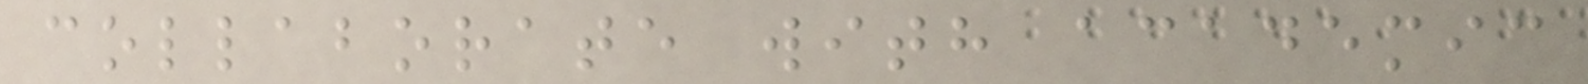collaborate with academic
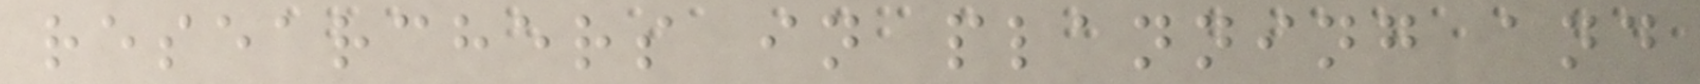researchers in planning and
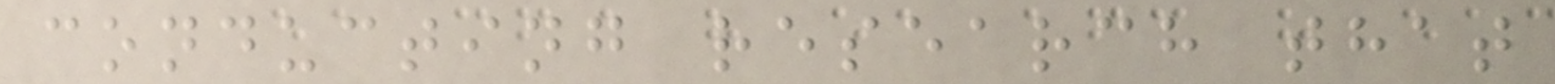conducting research that
